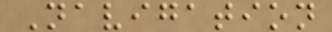Navigation
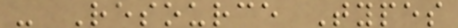- Resource Types
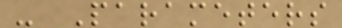- Parameters
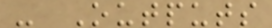- Outputs
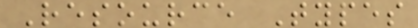Resource Types
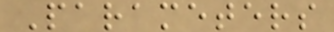Parameters
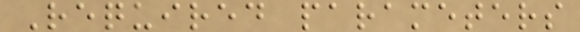Required parameters
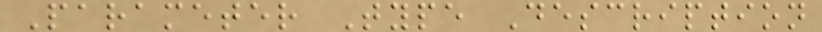Parameter Type Description
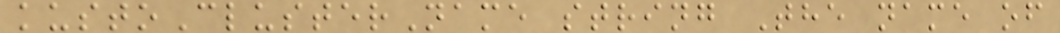kustoClusterName string The name of
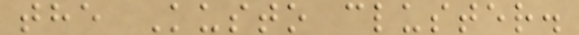the Kusto cluster.
